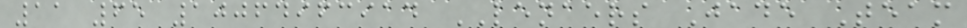11 65 10064963914 LENAERS Jade Team
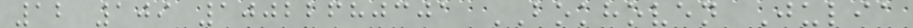12 109 10022680301 BOKHOVEN Julia
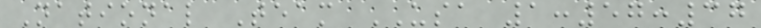National Team USA 1:57:37
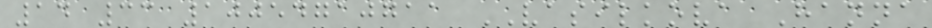14 33 10054710711 VASILKOVA Hanna
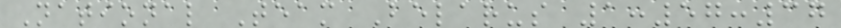National Team Belarus 1:57:37
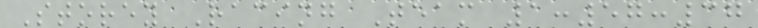Storey Racing Team 1:57:37
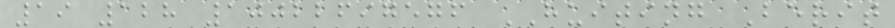19 128 10022697576 HUITING Berit
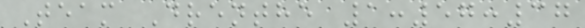Team Drenthe 1:57:37
